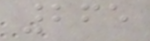265
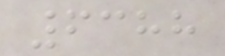6388
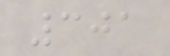301
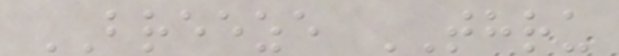BREEZE THRU
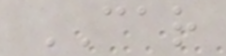CAR
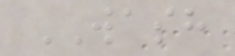WASH
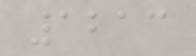1213
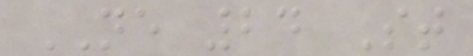NE 24 St
